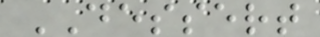DESSERT
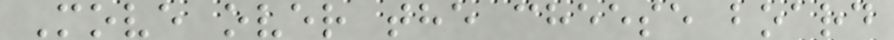Move over the cheese board
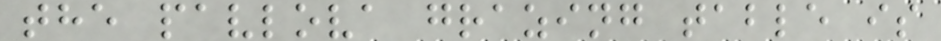the pavlova grazing table is
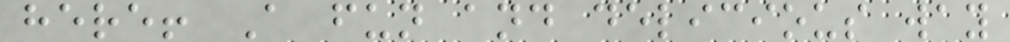here! A fun and delicious way
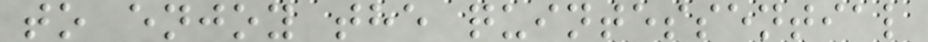to enjoy the quintessential
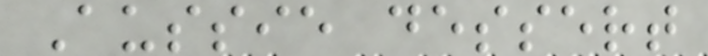Aussie dessert
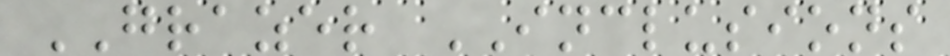GRAZER INCLUSIONS
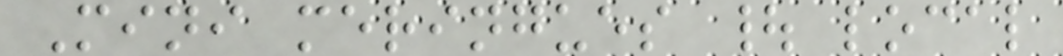Mini meringues | local
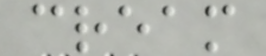cream
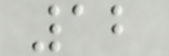12
